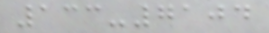133-7104
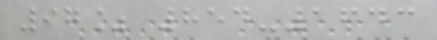97% 854-1643
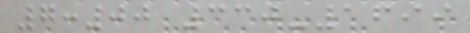7:00 330-1699
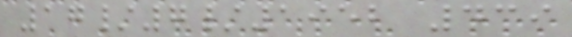17/7/1952 439
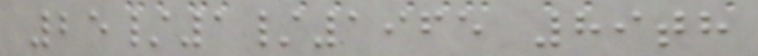25/1/1965 89th
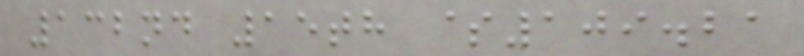132nd 15th $109.21
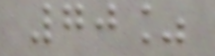70%
